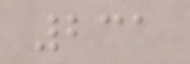231
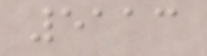5113
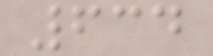634
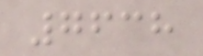7638
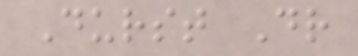Durst Dr
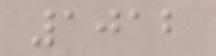1012
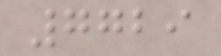7729
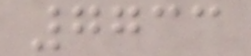7733
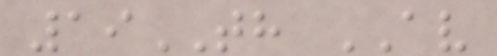19TH AV
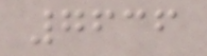7636
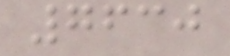7630
